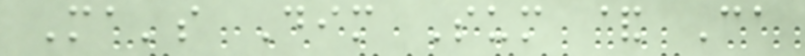Ma's Dim Sum & Ca
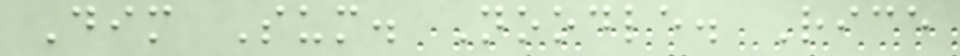Dim Sum. Noodle. Rice
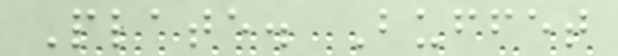Plate. Buffet
